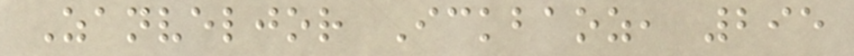Zanveljor Ickbaoz, 295
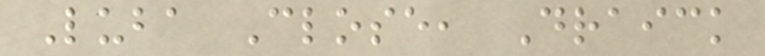Luba Close, Draick
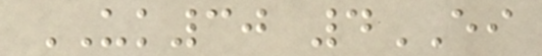UK30 4EI
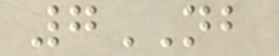7NB
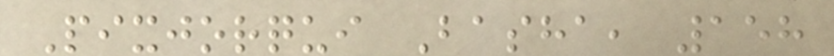Pixjorqui Basha, 158
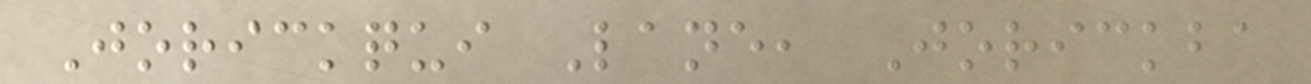Jorickqui Lane, Jorickba
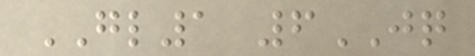GL1 6JQ
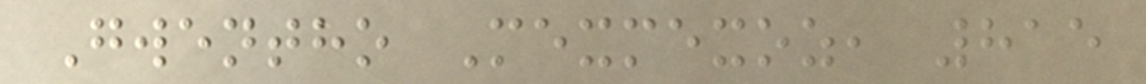Gwentho Mexmexoz, 815
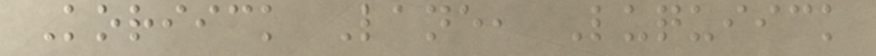Koriick Lane, Luquiick
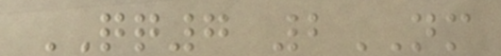QQ7 2NM
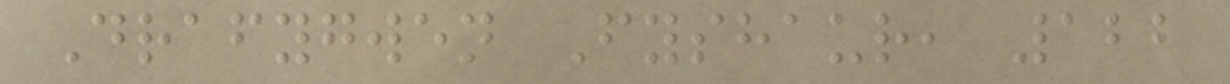Drafygwen Fyshaur, 122
